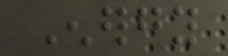Energy
